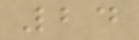24
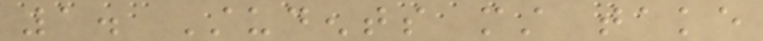1. Students must take
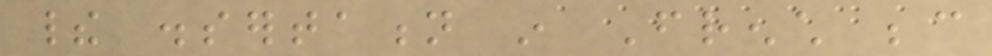their dissertation in French because
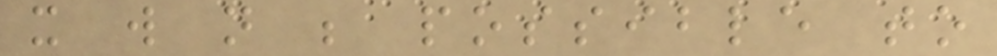it will not be possible to
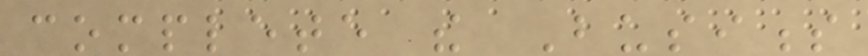complete the Business
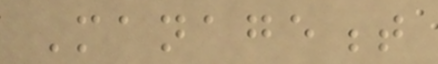Management
